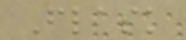Flask
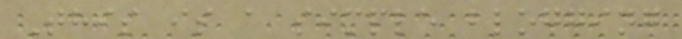This is a simple blogging
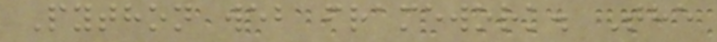Python web framework. The
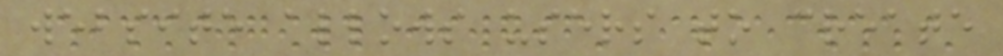website allows users to create
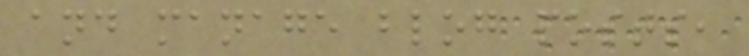and manage blog posts,
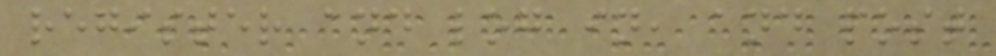register and log in, and post
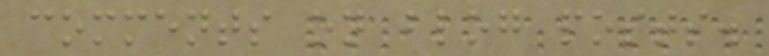comments on blog posts.
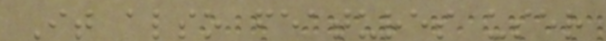It also features user
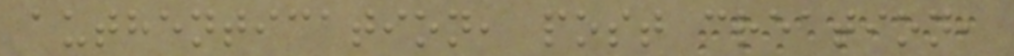authentication, post creation,
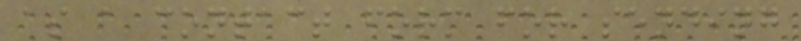as a contact form for sending
